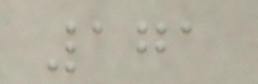171
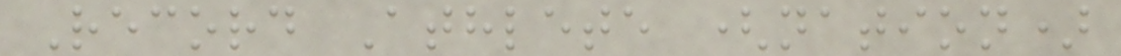Record Athlete (nation)
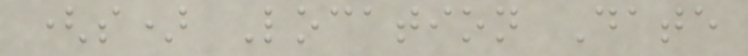(s) Location Date
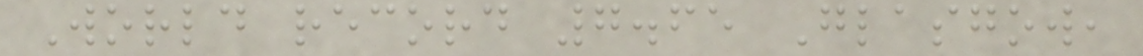World record 7.65 Glasgow,
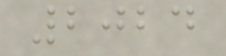2024
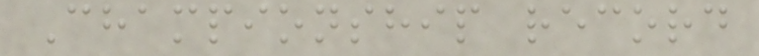Championship record
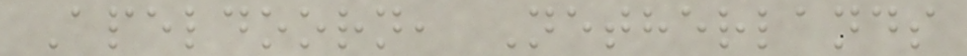Apeldoorn, Netherlands
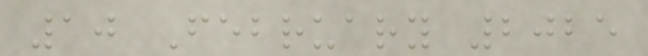10 February 2025
